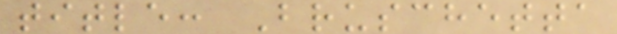title: Bruschetta
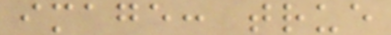image: true
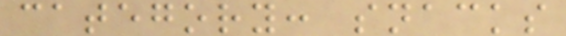category: snacks
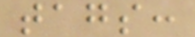tags:
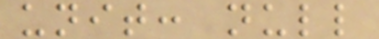unit: null
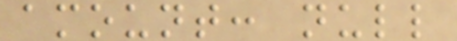amount: null
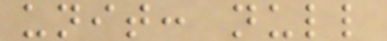unit: null
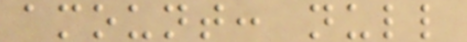amount: null
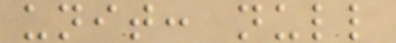unit: null
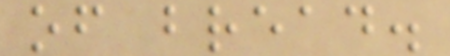of bread.
